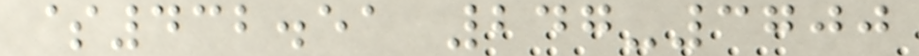$432.51 247-3700
